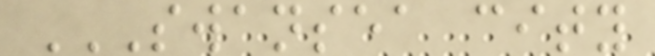SWANSEA CITY
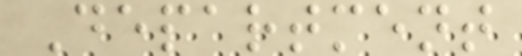Department
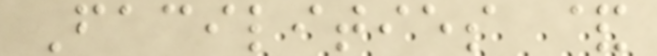Facilities &
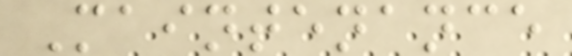Maintenance
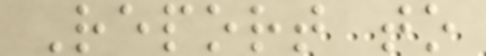Report to
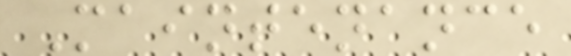Maintenance
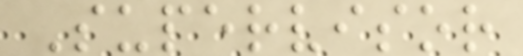Supervisor
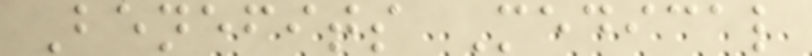Benefits Medical
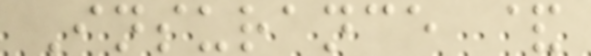Insurance &
